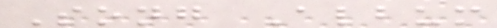Song Album
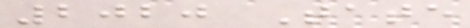2020 Tate
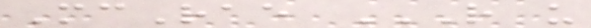McRae R U
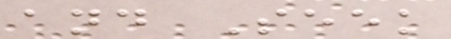and Seek
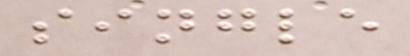single
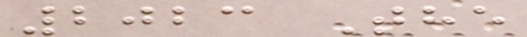2023 The
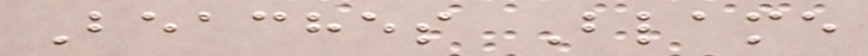Beaches Blame
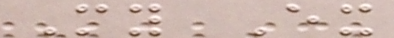My Ex
